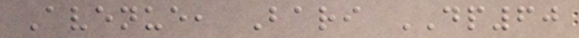Avenue, Bari DP60
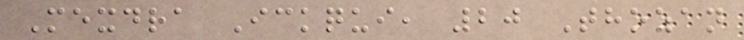Mexdra Ickqui, 20 Thozan
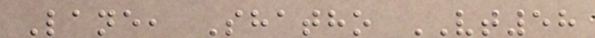Lane, Shatho VT58
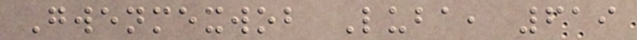Gwenmexwob Luba, 619
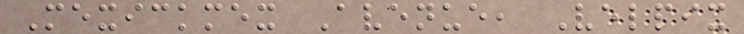Mexickmex Avenue, Velpix
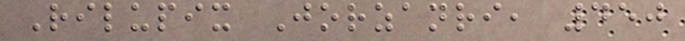Rilupix Jorzanri, 450
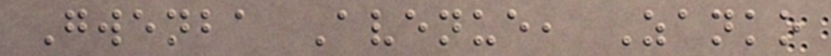Gwenba Avenue, Zanko
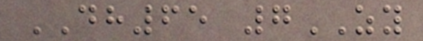DH65 7ZY
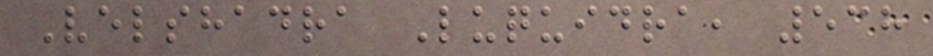Velshadra Luquidra, 538
